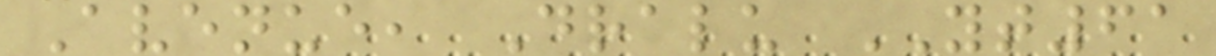Avenue, Dralu YT61
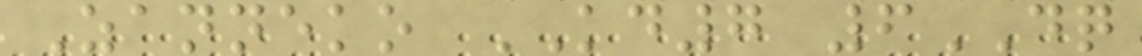Zanneko KD7 6DQ
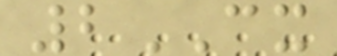2CX
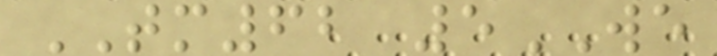TM62 5WE
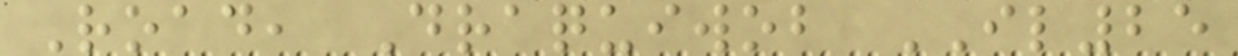Road, Draquiwob IL25
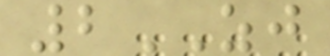2ZJ
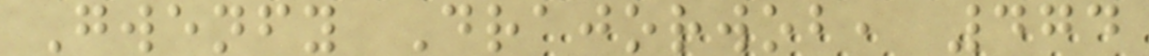Gwenfy Drajorwob, 474
